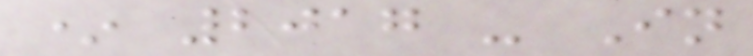* 2017 - In
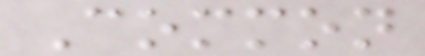Common
